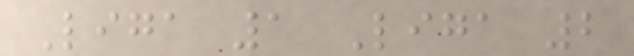Liga 1 Liga 2
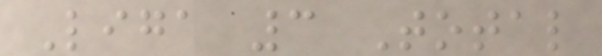Liga 3 Total
